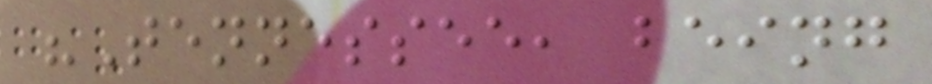"Tennessee, being
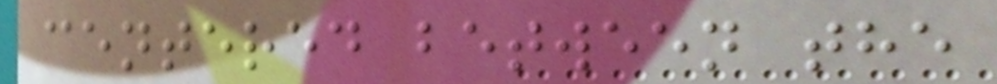centered between the
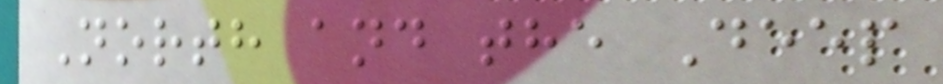North and the Deep
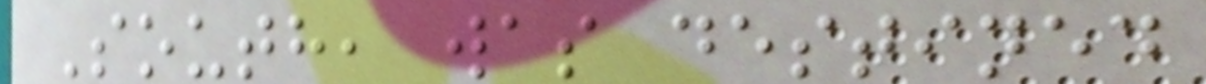South, was destined
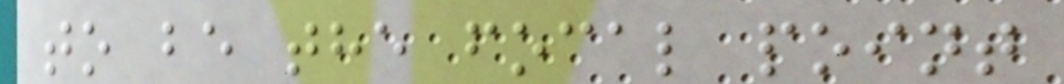to be the focal point
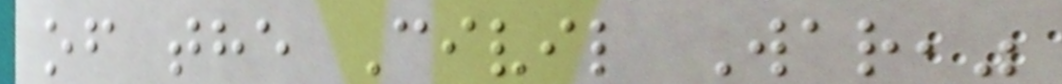of the Civil War,"
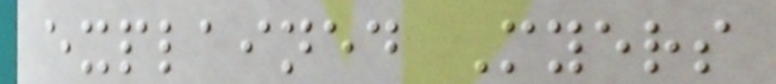explained Myers
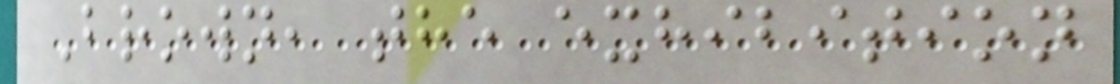Brown, the exhibition
